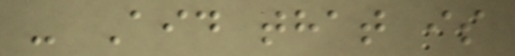- Aid that is
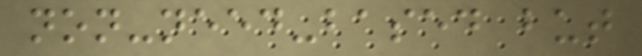non-need-based but
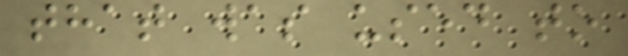that was used to
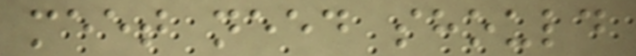meet need should
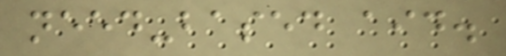need-based aid.
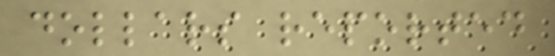dollars reported
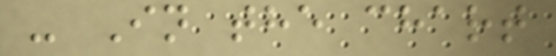- In the chart
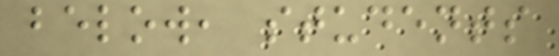below, students
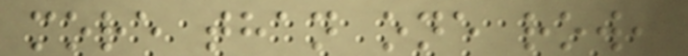more than one row,
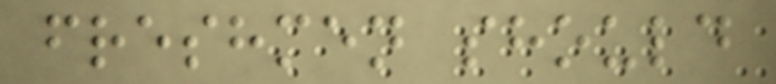freshmen should
